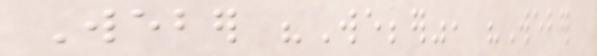Weber "Webber", "Weber
